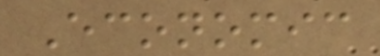Economic
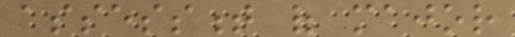assessment of major
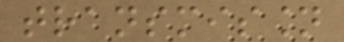transmission
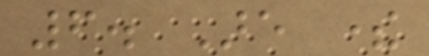6. Are there
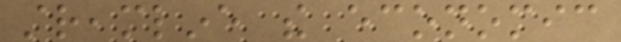streamline the economic
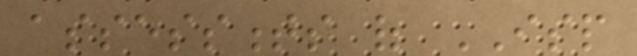assessments of ISP
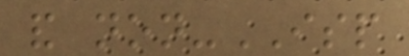and non-ISP
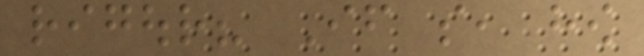rigour? If so, how
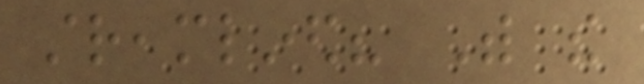streamlined? With the
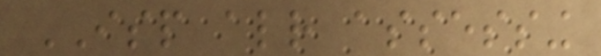ISP already assessing
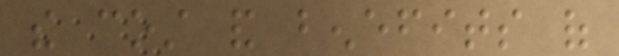the cost and benefits of
